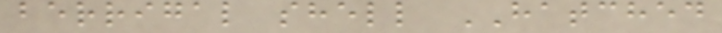berrigal shell HATCHED
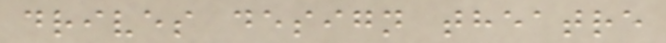drives design theatre
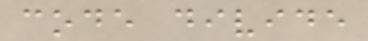code divide
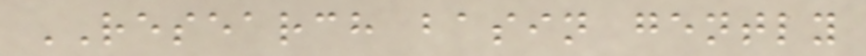RESEARCH basin gently
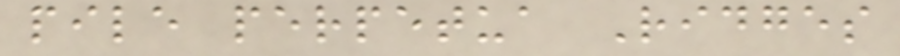pile perpetua Ridges
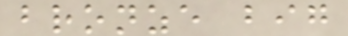bronze big
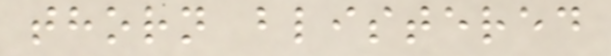thorn blistered
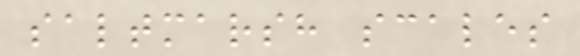saltmarsh scales
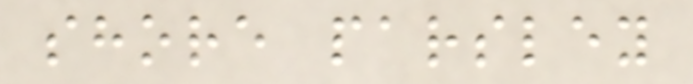shore parsley
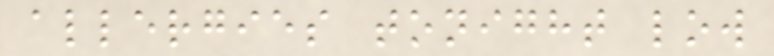allergies tonight low
